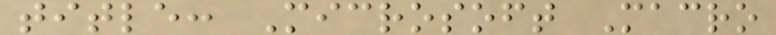title: Microsoft Macro
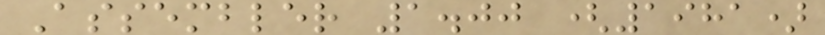Assembler 1.00 (1981)
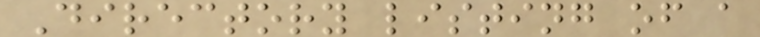Directory listing of a
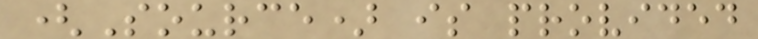(Source) is provided
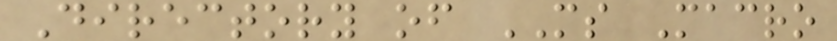Directory of MS Macro
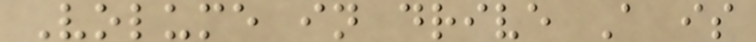Volume in drive A is
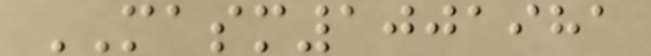MASM1001981
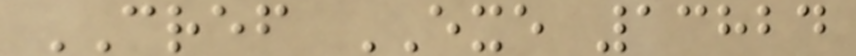CREF EXE 13824
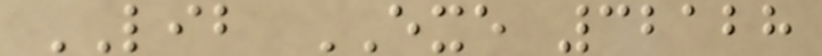LIB EXE 32128
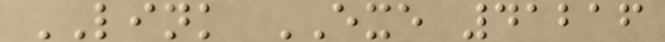LINK EXE 41216
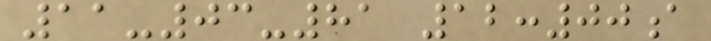11-03-81 12:00a
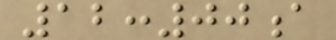12:00a
